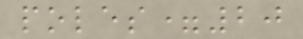poles=20
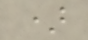)
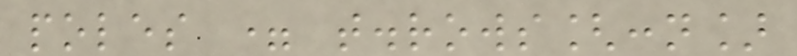poles = t.rows[:n]
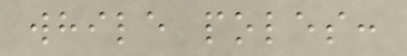while poles:
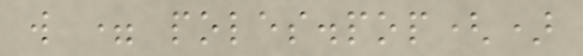w = poles.pop()
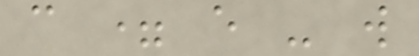c = e - w
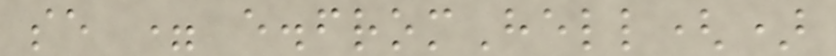se = e.fromHell()
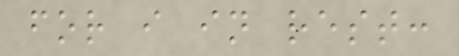for i in rest:
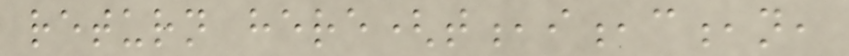return here(t,i,c,n,
